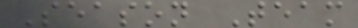Season Team
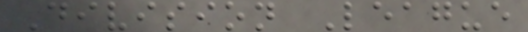Division League
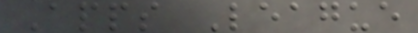Apps League
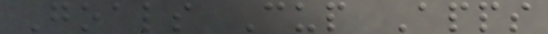Goals Cup Apps
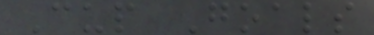Cup Goals
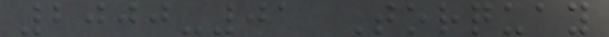2000-01 Torquay
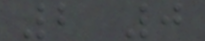2 0
